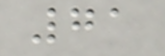71
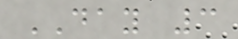DAY 3
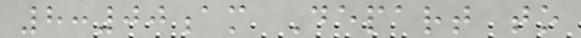8:00am Depart to
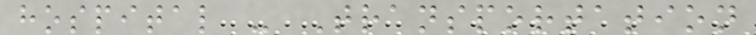hospital - Transportation
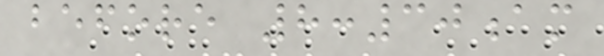before 8:30am
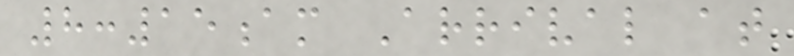8:15am Arrival at
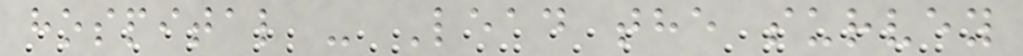hospital - Lead the survey
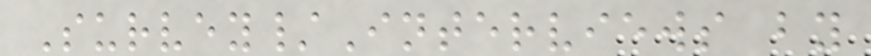Survey/Interviews by
